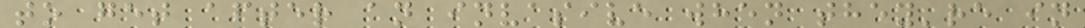to get after an invasive when they're in
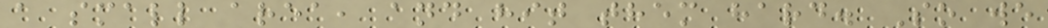a small area, and hit them hard. So we
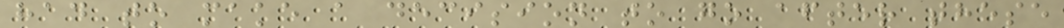had to make a decision to go after these
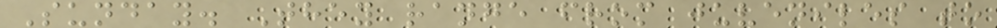Sunday. They range from juveniles to
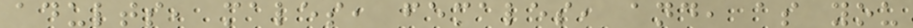adults, males, females, and, as you
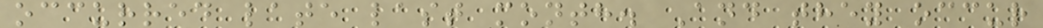occurred late last month. And they occur
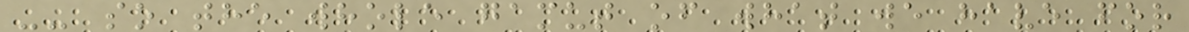-- so the whole gamut of what we have for
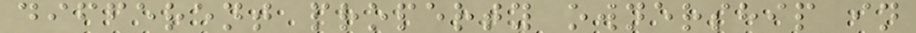different property ownership in
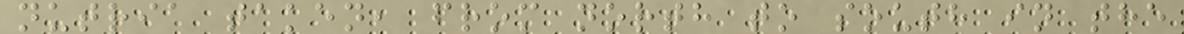nutria taken, from north to south in the
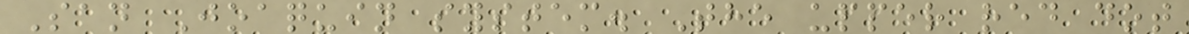San Joaquin system. The upper red dot
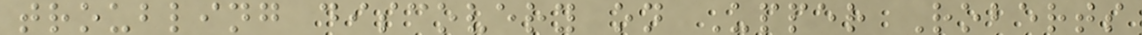troubling discovery on Upper Roberts
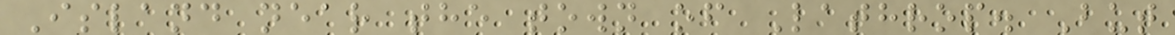Island near the town of Lathrop. But
